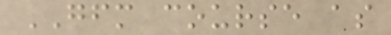GFM course as
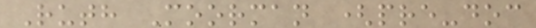Ruth Moorman (pre-doc
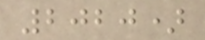2020)
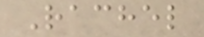Rachel
